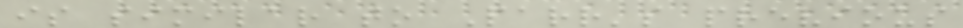is similar to Parr's previous
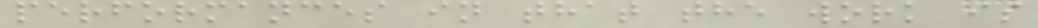performances in that the work is
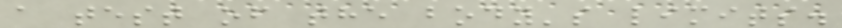a test of the body's limits.
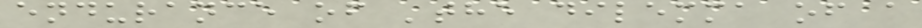endurance of 'the dilemma of a
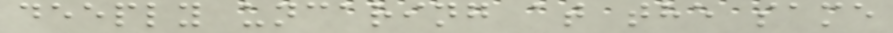deeply uncaring at the same
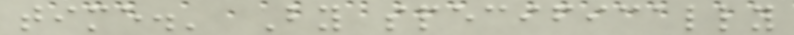time.' By specifically
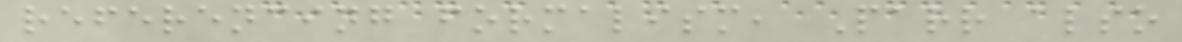referencing formalism, Parr also
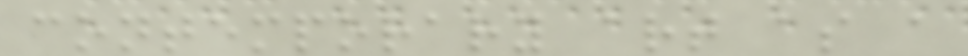contemporary art as a
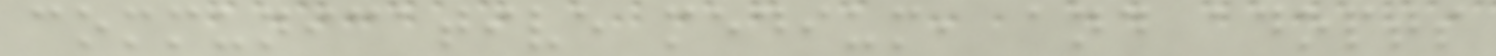communicative medium, and adopts
